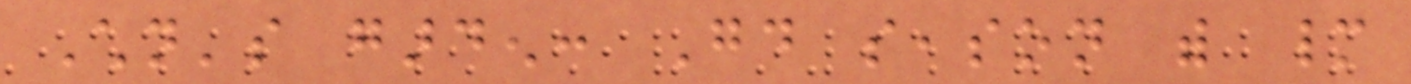Children's garden: Good season with many
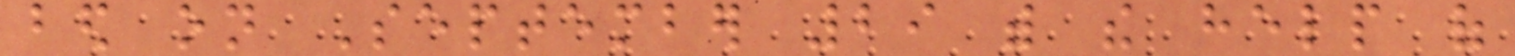bed on September 29 with the help of
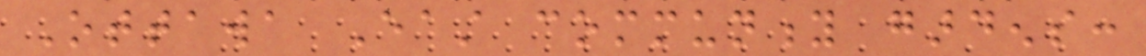Ottawa East community gardens:
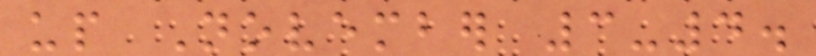up November 3-4.
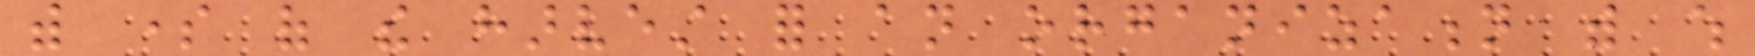with some of the harvest for an organization with which
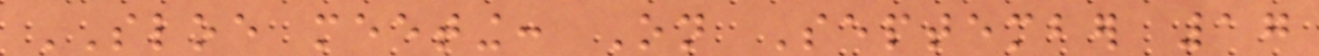SLOE meeting: On September 17
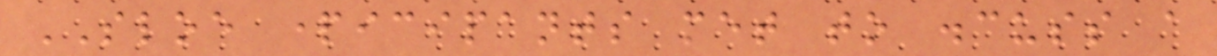SLOE participants met to discuss a
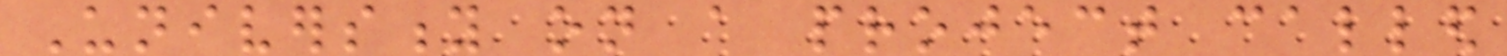University on a project called
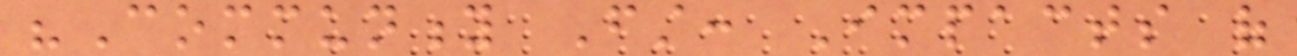"Community First: Impacts of
